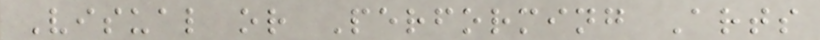Visual or Performing Arts
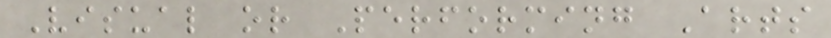Visual or Performing Arts
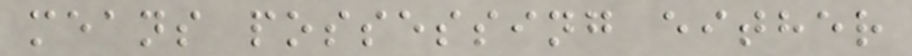means possessing either
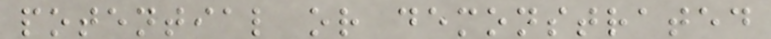potential or demonstrated
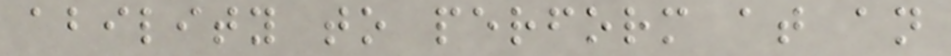ability to perform at an
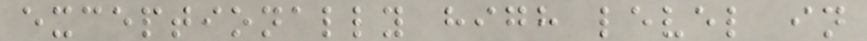exceptionally high level in
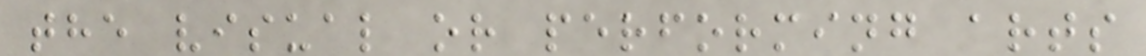the visual or performing arts
